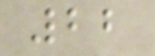22
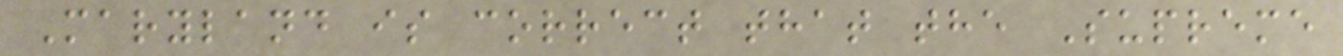Maryland is correct that the Supreme
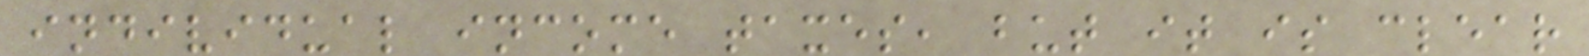individual income taxes, but it is clear
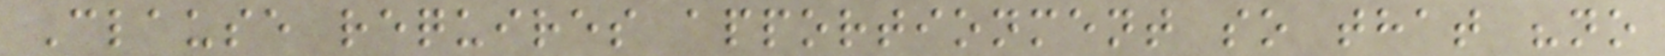Clause requires apportionment so that "no
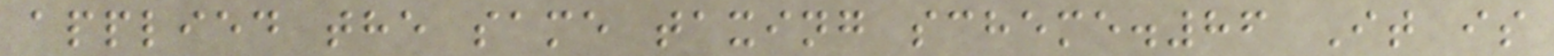applied the same taxing scheme.86 It is
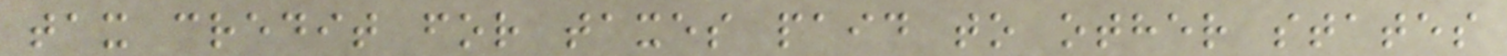tax credit for taxes paid to other states
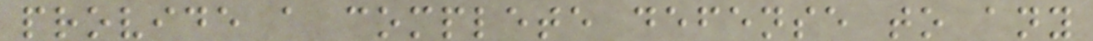provide a complete defense to any
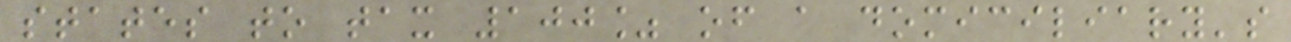states to tax 100% of a domiciliary's
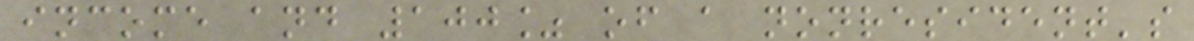income and 100% of a nonresident's
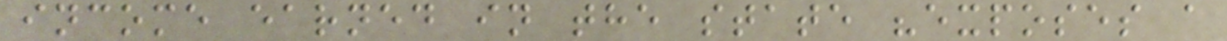income earned in the state "exposes a
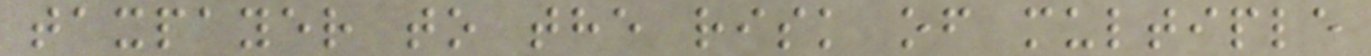taxpayer to the risk of multiple
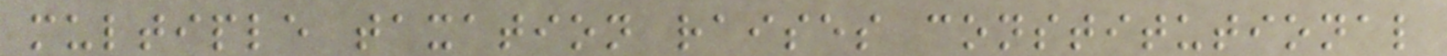multiple taxation raises constitutional
